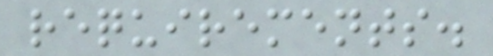requirements.
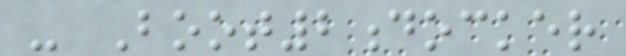- Boot2docker
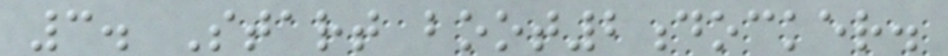3. Start boot2docker.
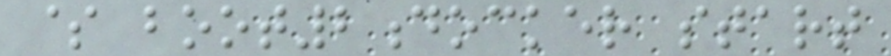$ boot2docker start
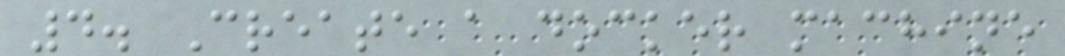4. Create a docker machine
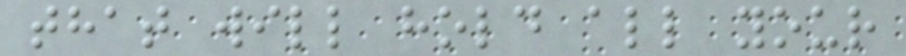that will hold all your
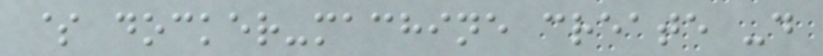$ docker-machine create -d
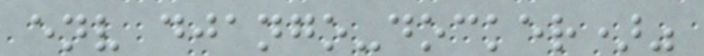env django-docker)"
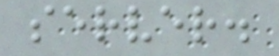server.
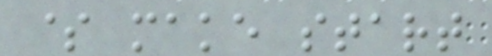$ make start
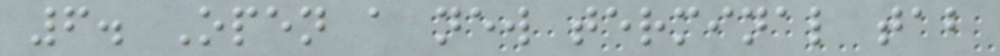6. Open a new terminal tab
